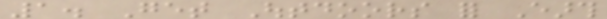1. Get Outdoors for Earth
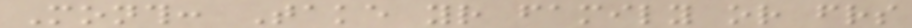Month: Take your family or friends
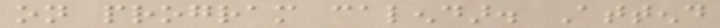on program calendar. Attend
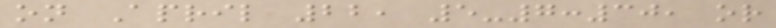on April 22, 5-7:30, or
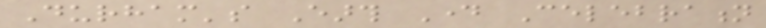Durham's Earth Day Celebration
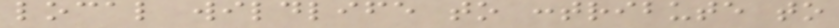local wildlife to contribute to
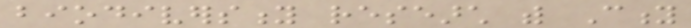biodiversity research with City
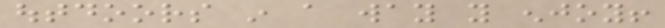outdoors in a way you enjoy!
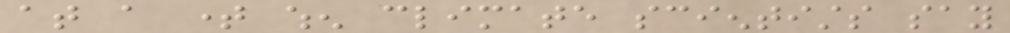at a time when climate scientists say
